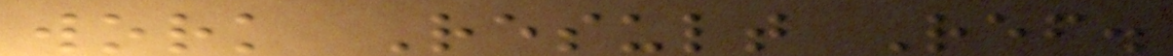work Result Ref.
